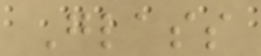Glass
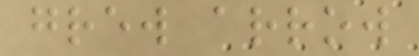grew arrow
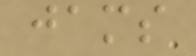jams
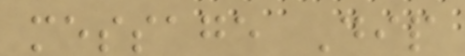message Dip
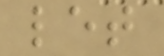let
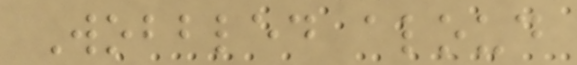Wobbled aloud
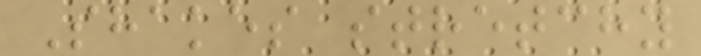Shakes stretchy
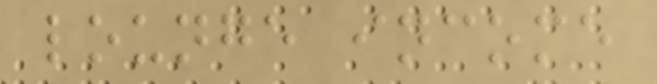lounge income
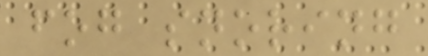fog snoring
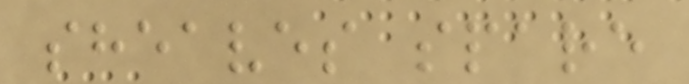sheaves spare
